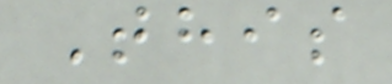This
